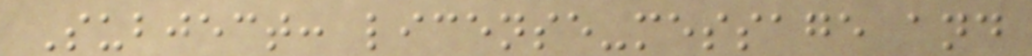Subject: license-message and
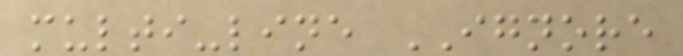multi-line IGNORE
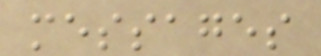messages
